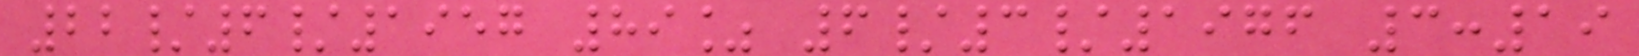22/6/1957 89% 6/3/1976 3:19
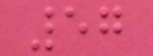57
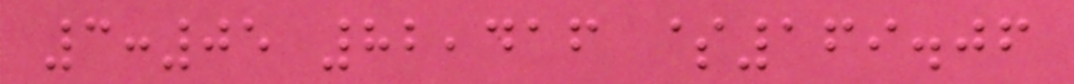3:05 82,416 $169.06
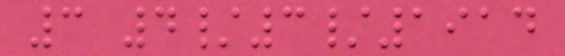3 4/3/1914
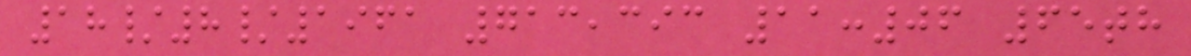18/8/1961 713,393 11:06 65th
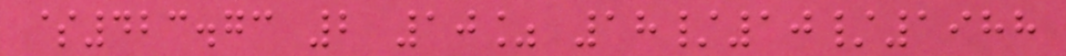$423.73 2 10% 18/10/1988
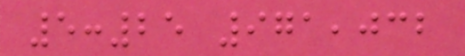5:25 971,032
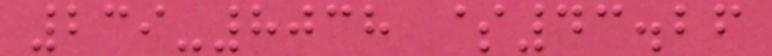239-8038 $43.26
